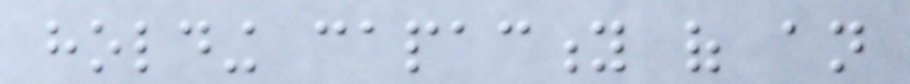holding capacity of an
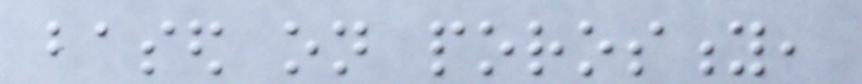based on porosity,
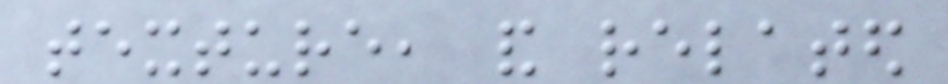texture, and related
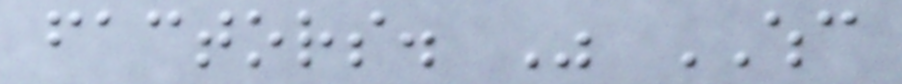factors. Was WHC
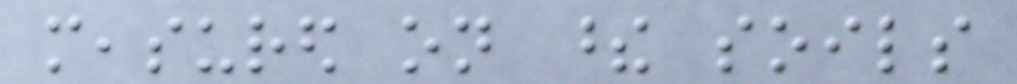measured on these soils
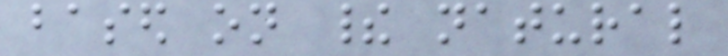based on their natural
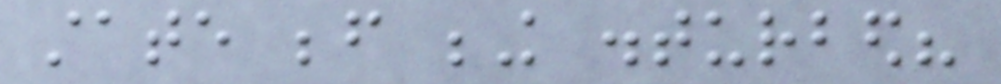state before being disturbed?
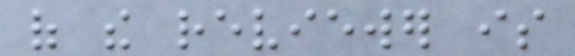of the reviewer is
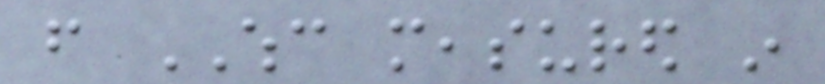from WHC measured in
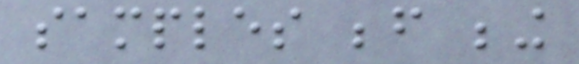samples before being
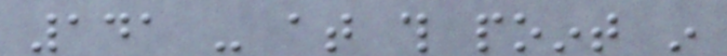141 - at this point in
